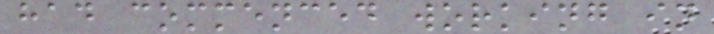had commenced working in
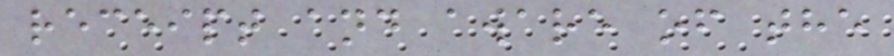receipt and aware of the
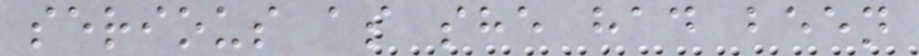serious as she had been
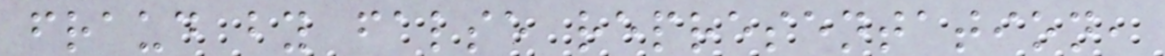fraud by false representation,
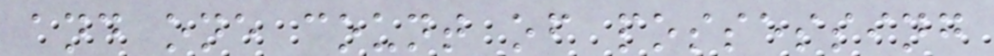and one count of possessing
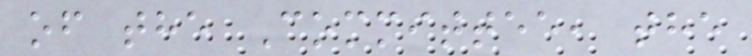of the Committee, the
